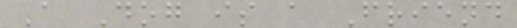A Dog is a Friend
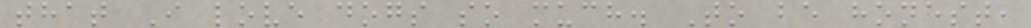that I love dogs so much. To be honest,
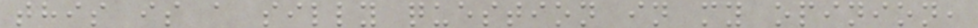this is a silly question in my opinion,
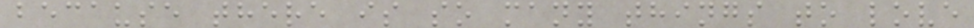because there is so many things to love
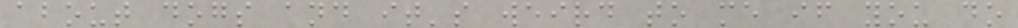about dogs and it's weird to me if you do
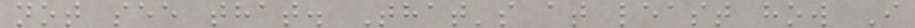not see that. That's at least how I
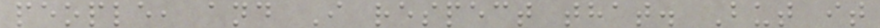people, and I respect that. But it
